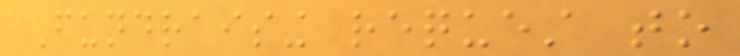Fundraising request to
